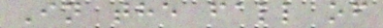In the fall of
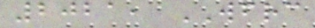2021, WFRC
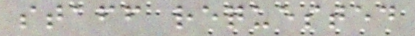staff requested
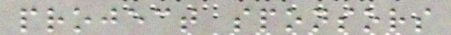project sponsors
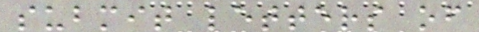submit letters of
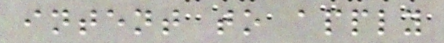intent to apply
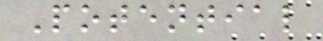Potential
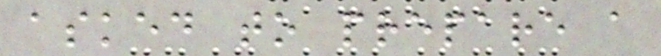asked to prepare a
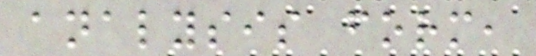analysis form,
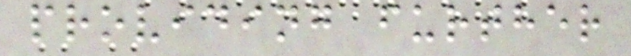providing further
